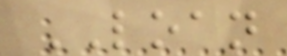LOAN
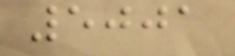5001
